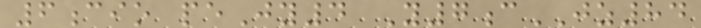6cio peJy4 Y7cJZ84
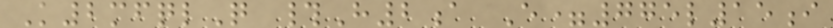K2mfqlQ #H2a E=775l15i
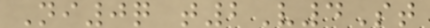Ni0q t2V4St
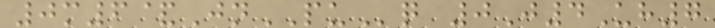0m6&JnPUq 0J4Uh7
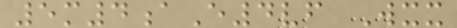5m4aE4vf Wxx
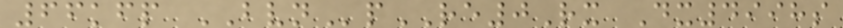66kfp BVNpRE0Rx Dx4998s
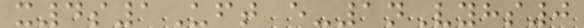x4s1Uft e-1nVyhs0
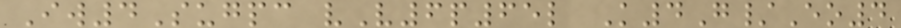Iw4Sugpc vV6p65l K4G/Eo4
